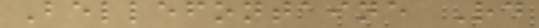Bellefontaine Rd
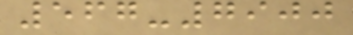567-7900
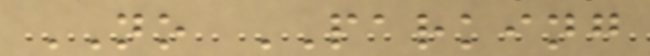NO PARKING
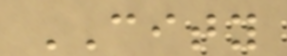CITY
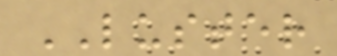LUSTER
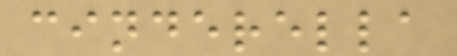cinderella
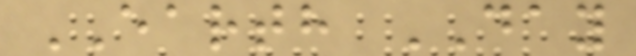EARTH DAY
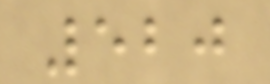520
